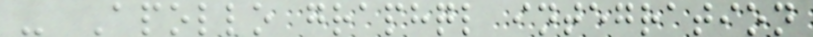- Apollo graphql integration
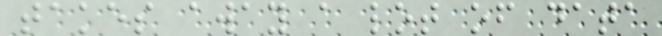takes away a lot of data
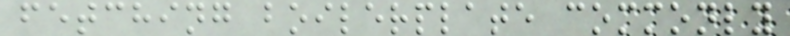fetching boilerplate commonly
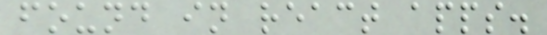found in react apps.
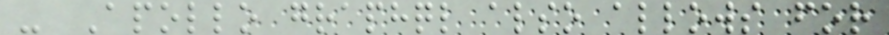- Apollo graphql also allows for
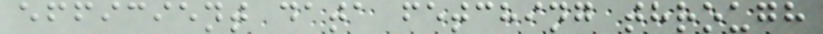efficient data fetching through
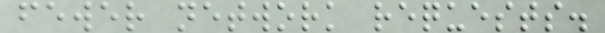fewer network requests.
